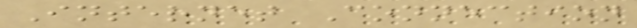Internet Connection
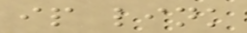ip link
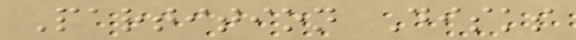Partition Disks
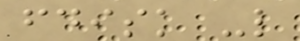fdisk -l
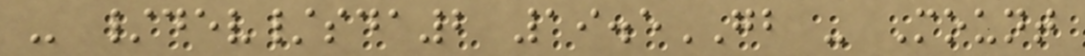- /dev/sda2 19.5GB - Mount
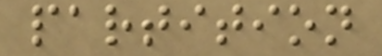partition
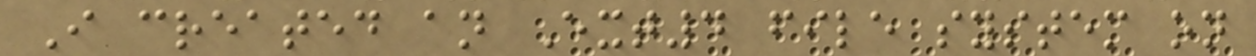I created an Ext4 file system on
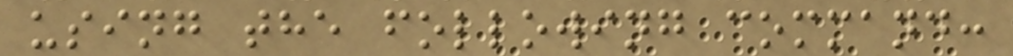using the following command:
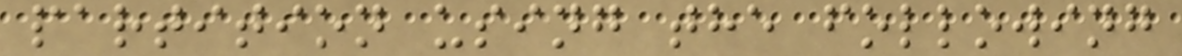partition using the following
